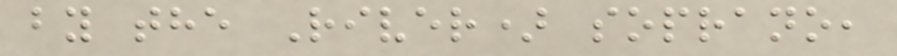by the River) soprano,
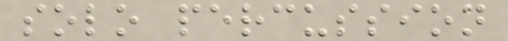solo percussion
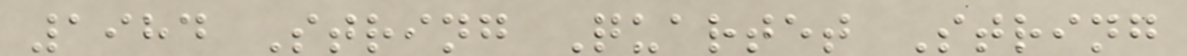1984 String Quartet String
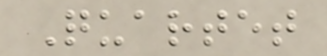Quartet
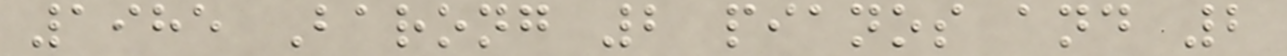1985 Barong 2 pianos and 2
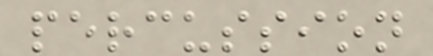percussion
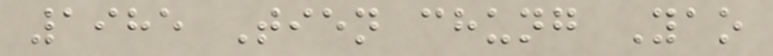1985 Tien chung Yao
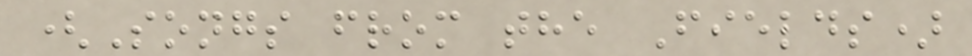(Songs from the Fields)
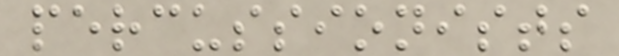percussionists
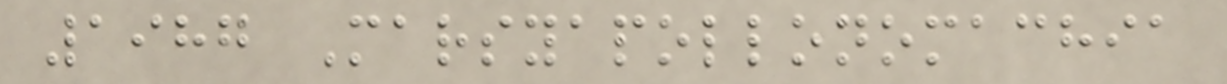1987 Marsyapollonomachia
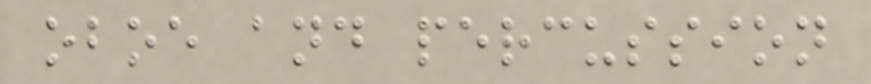oboe and percussion
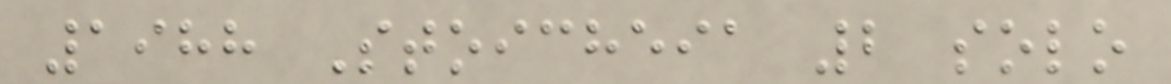1988 Stoicheia 2 solo
